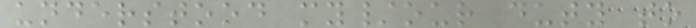understood my/our duty to
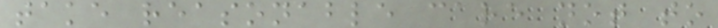take reasonable care not to
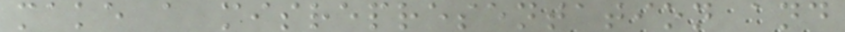make a misrepresentation and
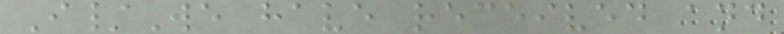I/We have received and
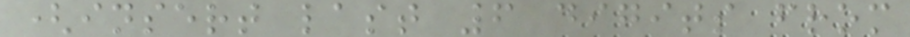(insert last 6 digits from
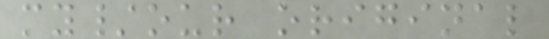my/our original
